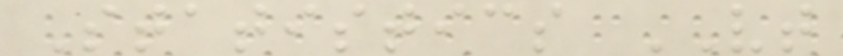Statistics VT
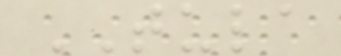TULA
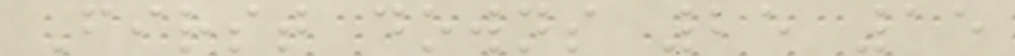First downs 25 15
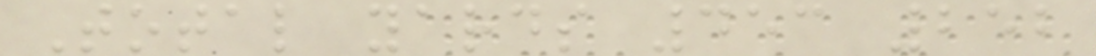Total yards 453 252
